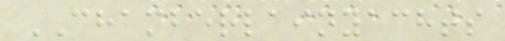CHAMBERLAINYACHTS
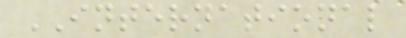INTERNATIONAL
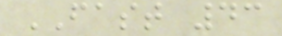FAST 43
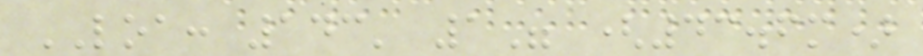LOA: 143' 1" (43.6m)
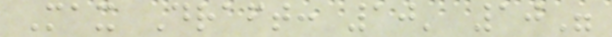Max Draft: 10' 10"
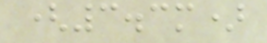(3.3m)
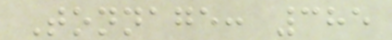Tonnage: 385
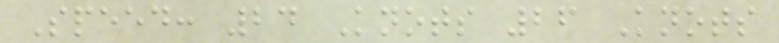Speed: 24 Knots 26 Knots
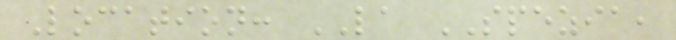Location: LA SPEZIA,
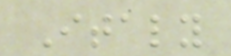Italy
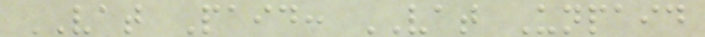VAT Paid: VAT Unpaid
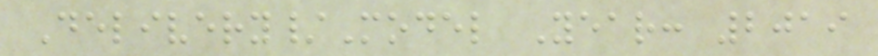Delivery/Model Year: 2019
